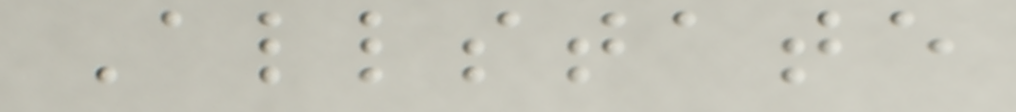Allstate
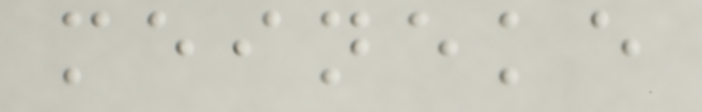meineke
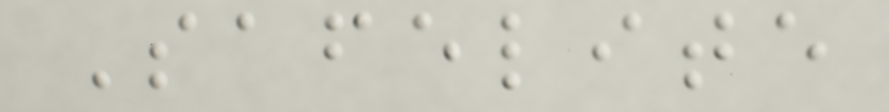Safelite
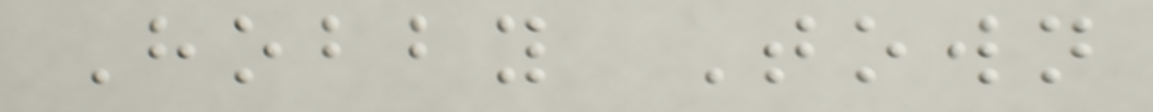Hobby Town
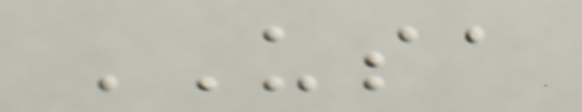USA
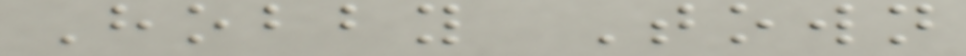Hobby Town
